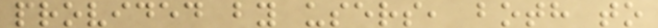provided by users, both to
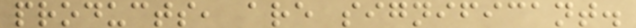products, are significant.
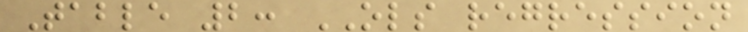Table 2: OLS regression
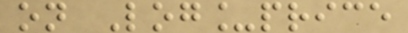on Log_price
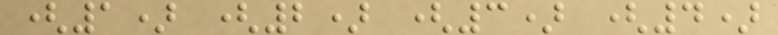(1) (2) (3) (4)
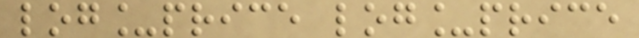log_price log_price
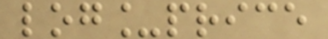log_price
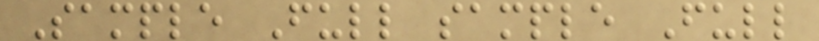Sample Full sample Full
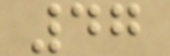47
